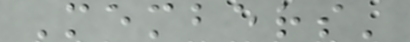Members'
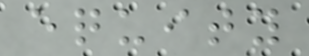equity
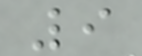9
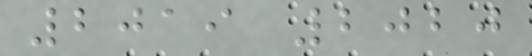2019 2020
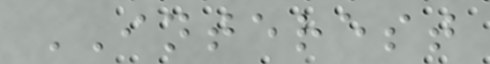INTEREST
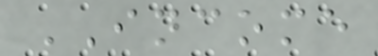INCOME
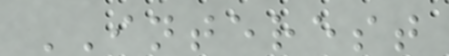INTEREST
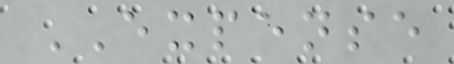EXPENSE
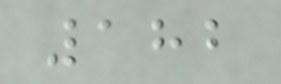182
